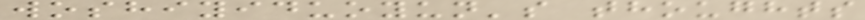woshiyiduoyun's thoughts
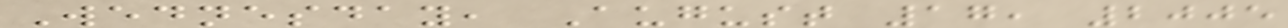Wednesday, August 17, 2005
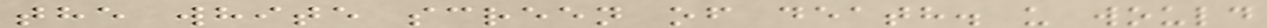the white screen of death. u would
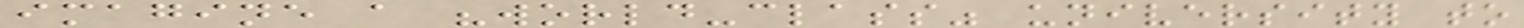imagine a "world-class" university to
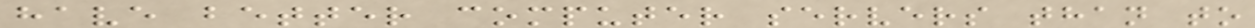have better computer servers than to
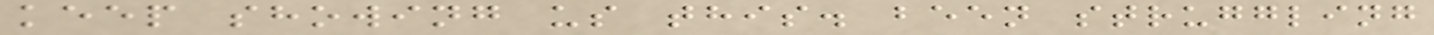keep showing us this. been struggling
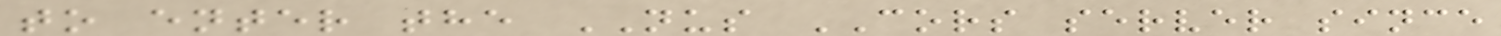to enter the NUS CORS server since
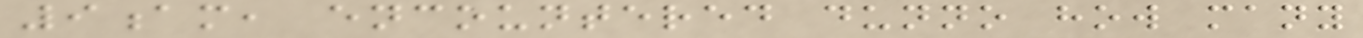9am, encountered dunno how many
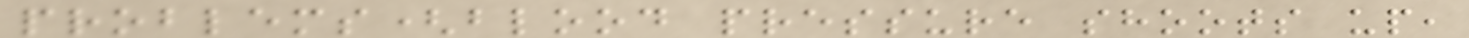problems(blood pressure shoots up,
